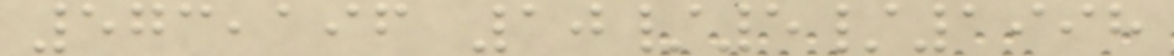573,196 10/5/1998
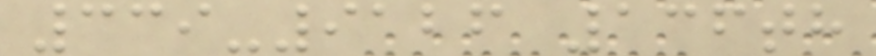339-9126 136th
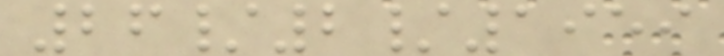26/2/1959
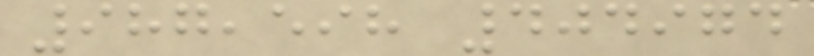987,598 404974
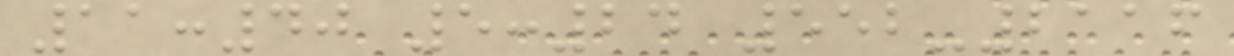11:40 5:24 552-2116
